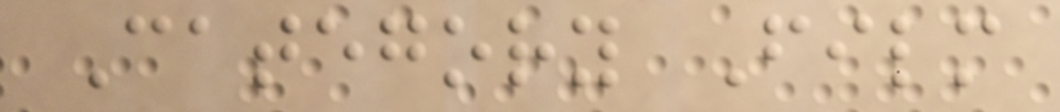Category Film
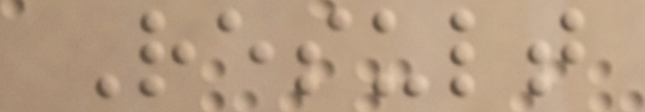Result
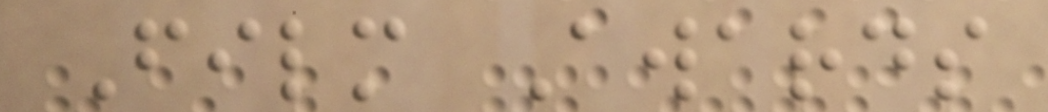Film Awards
